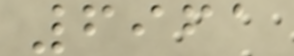6961
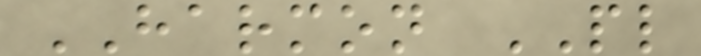HARMON PL
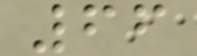66
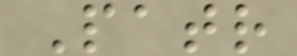Patr
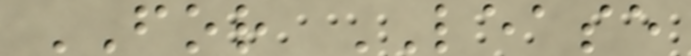FOR LEASE
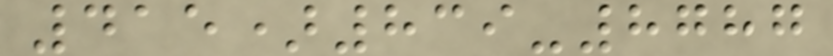415)839-8787
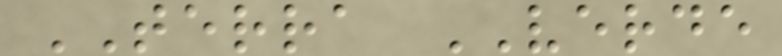TERRA VERDE
